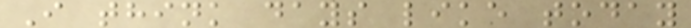I think days like today
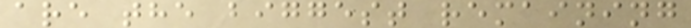are the biggest remaining
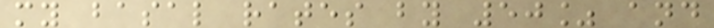my basal rates by 50% and
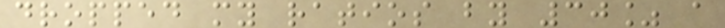dropped my ratios by 30% a
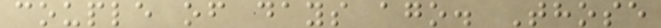couple of days ago. Those
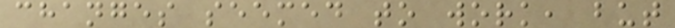changes seemed to work, but
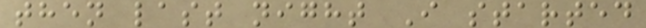then last night I started
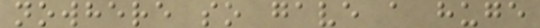nowhere so gave a huge
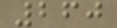260
